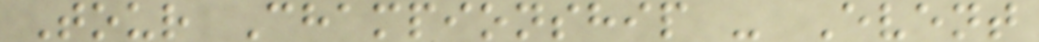Tour Championship - Event
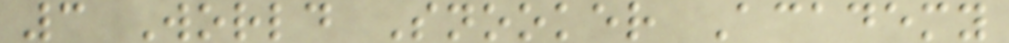3 World Snooker Academy
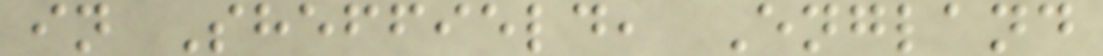in Sheffield, England
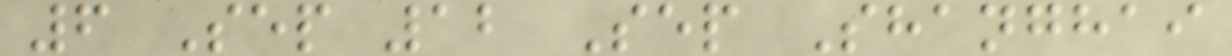6 Sep 12 Sep Shanghai
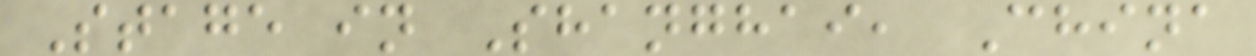Stage in Shanghai, China
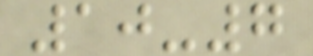10-7
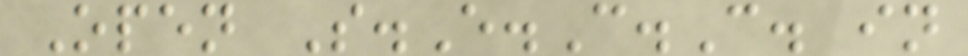Open S.E.C.C. in
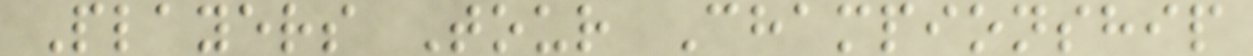Players Tour Championship
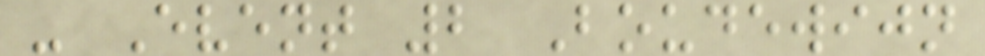- Event 2 Boudewijn
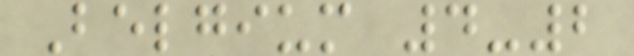Belgium 4-2
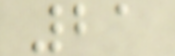21
